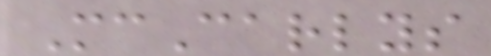McCarlys
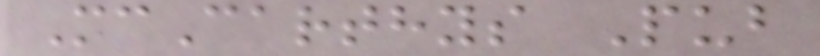McCarthys Pub
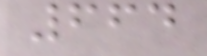664
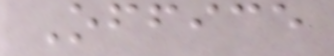Office
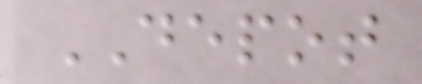DEPOT
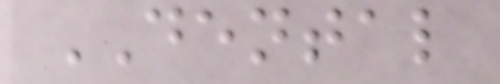DENTAL
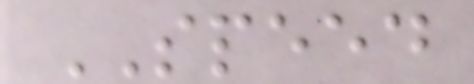SPEED
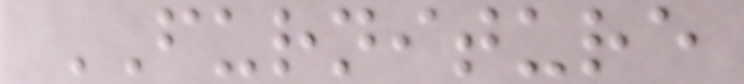FURNITURE
